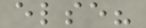else?
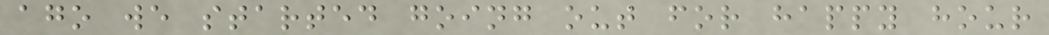ago we started going out for happy hour
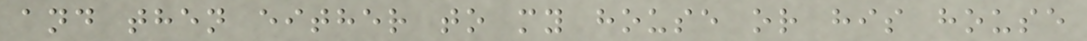and then either to my house or his house
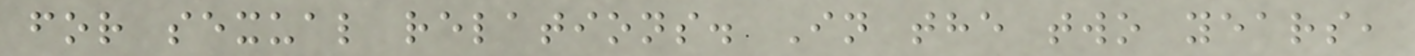for sexual relations. In the two years,
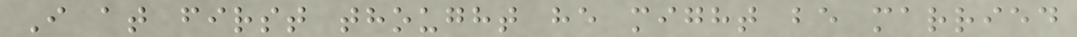I at first thought he might be married
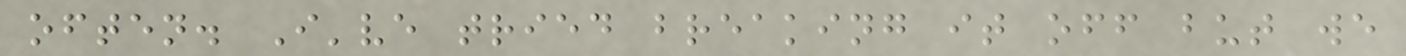often. I've tried breaking it off but we
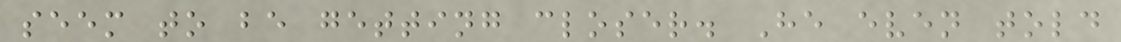seem to be getting closer. He even told
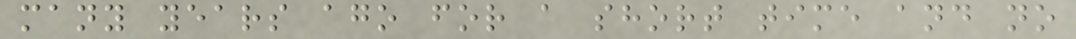many years ago for a short time and no
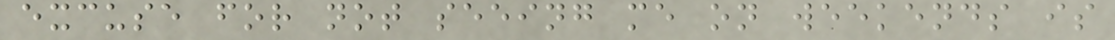excuse for not seeing me on weekends is
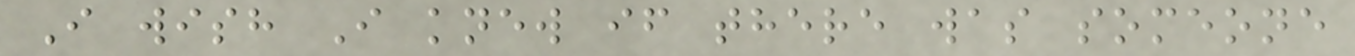I wish I knew if there was someone
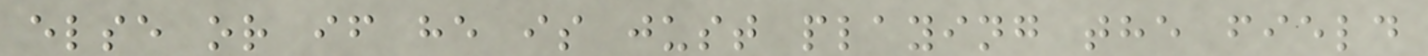else or if he is just playing the field
